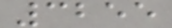3255
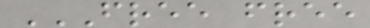FREE FREE
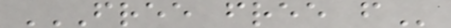FREE FREE F
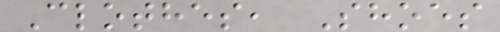Clothes, Shoes
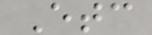Etc
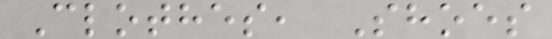Clothes, Shoes
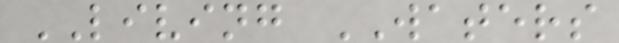LIVING WATERS
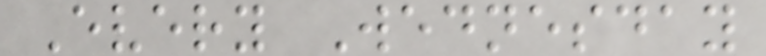Every Wednesday
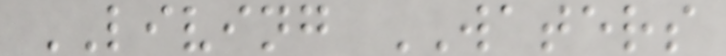LIVING WATERS
